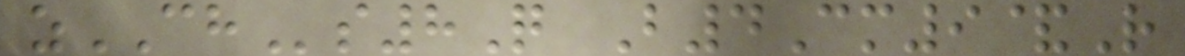zCHs8Q B4Cm9&R
